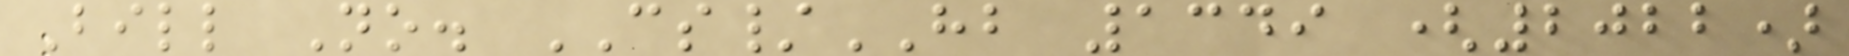Bill No. CS/HB 1349 (2022)
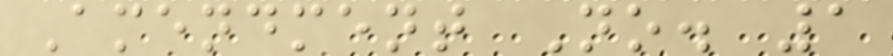Amendment No. 1
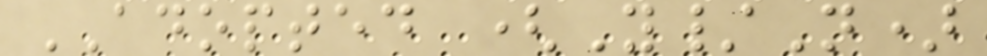ADOPTED (Y/N)
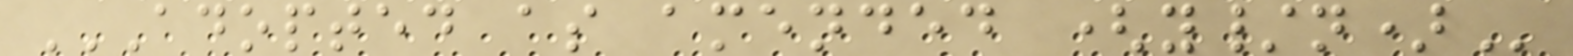ADOPTED AS AMENDED (Y/N)
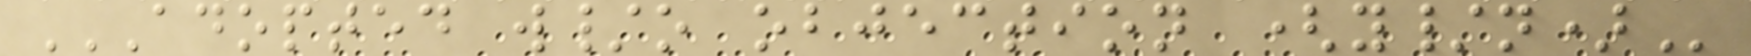ADOPTED W/O OBJECTION (Y/N)
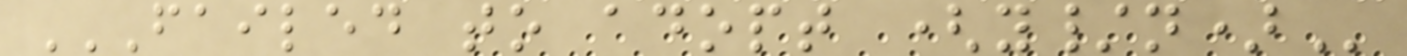FAILED TO ADOPT (Y/N)
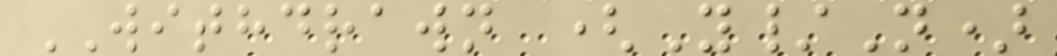WITHDRAWN (Y/N)
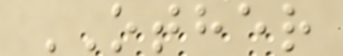OTHER
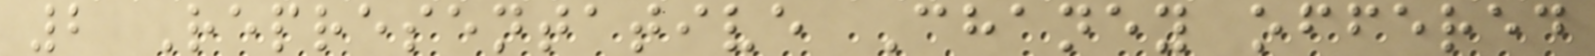2 Representative Chaney offered
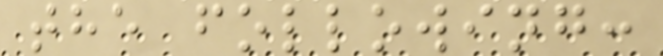the following:
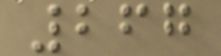267
